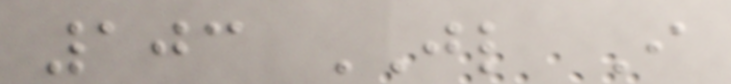103 JL I
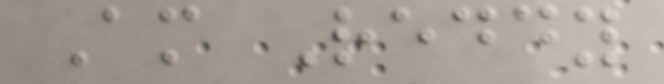Am Reddy
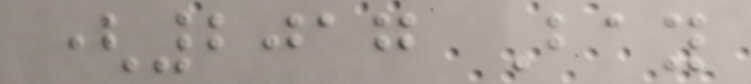(2017 Bay
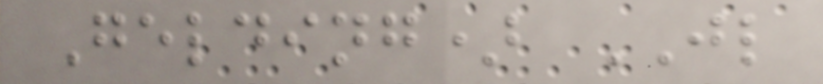Gelding) JL
